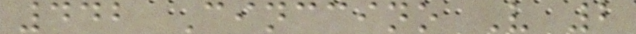442 Cinccino V 2
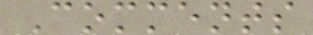Comments
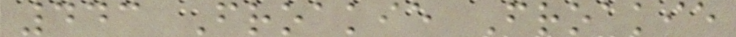443 Froakie Froakie
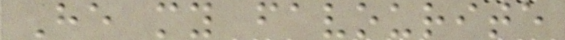He my favourite
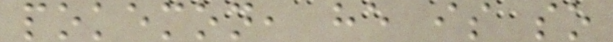pokemon, he is so
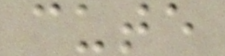cute
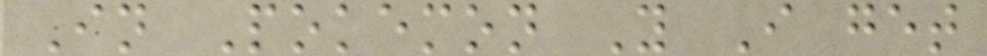In Pokemon Y I get
